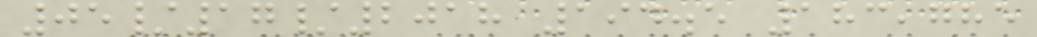05/17/2018 194.5 183,785
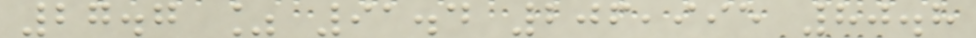27.7 % 91.4 206,995 80.8
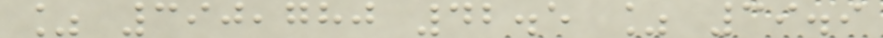% 390,780 42.5 % 39.9
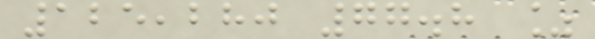125,280 77.8 %
